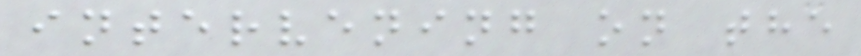intervening on the
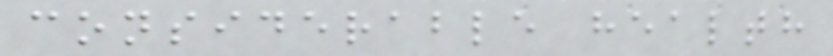considerable health
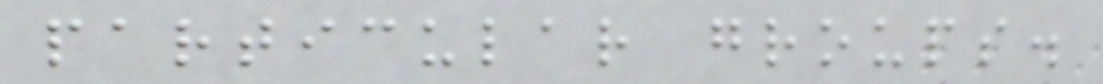particular groups.
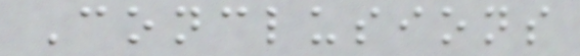Conclusions
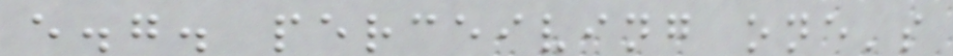e.g. perceiving one's
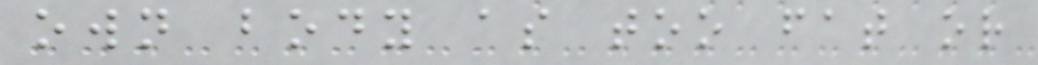own body as too fat or
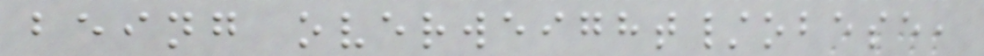being overweight/obese,
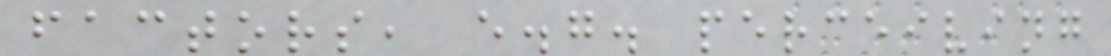factors, e.g. perceiving
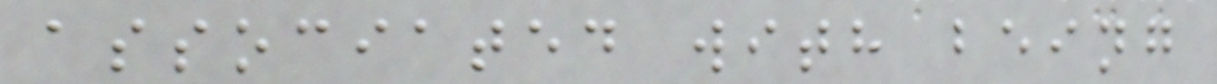associated with being
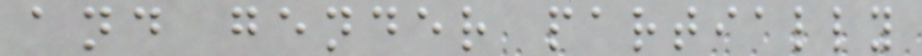and gender partially
